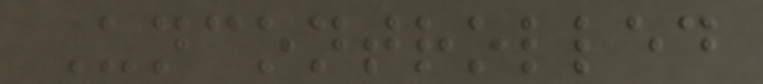Uncontrolled
